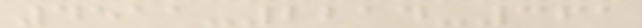4511-2214-361
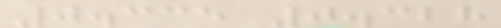0.335 0.328
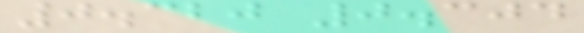0.320 0.304
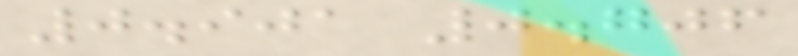0.901 0.706
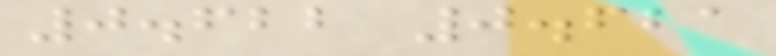0.622 0.621
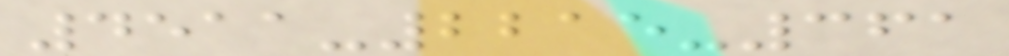4511-2215-361
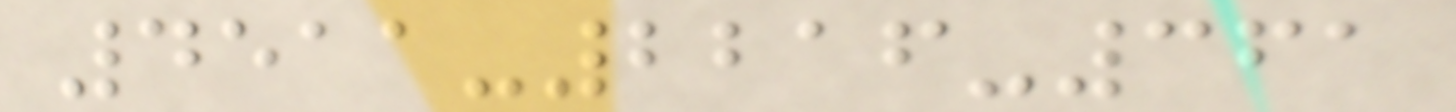4511-2216-361
